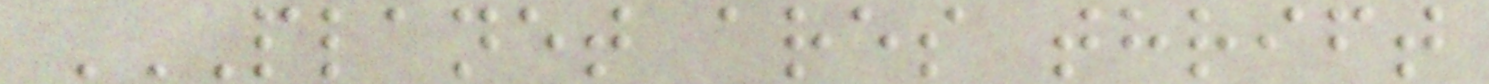PLANET ARES THRIFT
